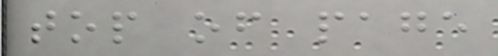top of page
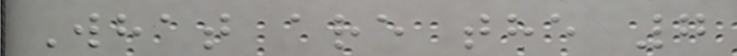What are the 7
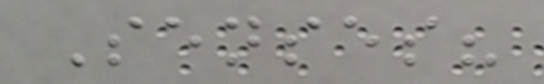Senses?
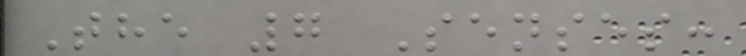The 7 Senses:
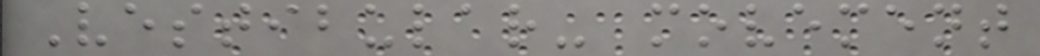Vestibular- movement
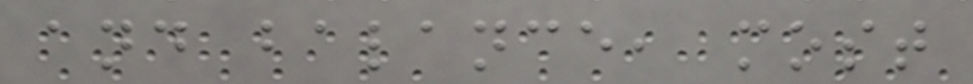and balance, most
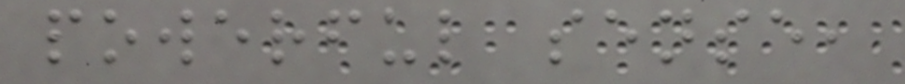powerful sense,
